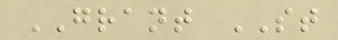GRANT ST
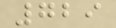729
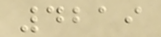4219
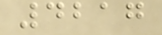4217
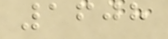1608
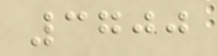3700
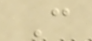C
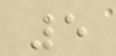5
